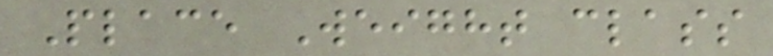Place Weight class
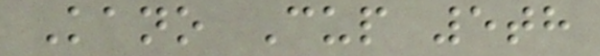Kano Cup 5th
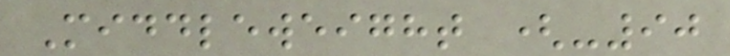Middleweight (-90
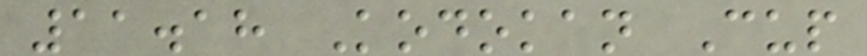11.18 Kodokan Cup
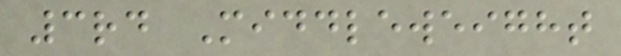3rd Middleweight
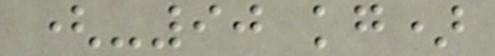(-90 kg)
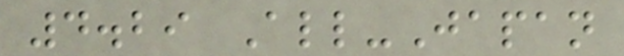4.29 All-Japan
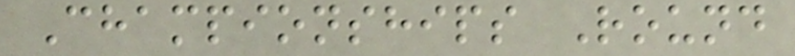Championships Round
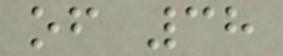of 38
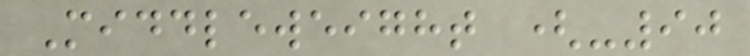Middleweight (-90
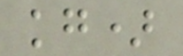kg)
